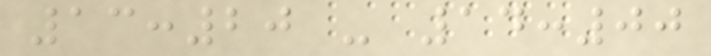13:20 - 14:00
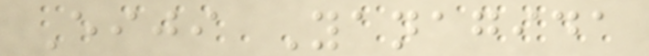Eiji Yanagida
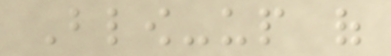Blow-up of
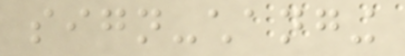sign-changing
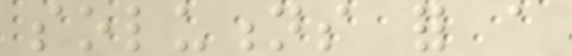solutions for a
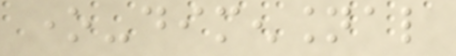one-dimensional
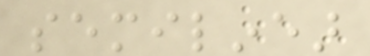semilinear
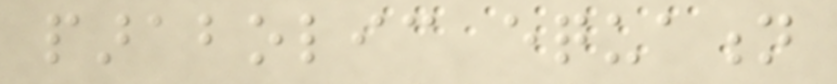parabolic equation
